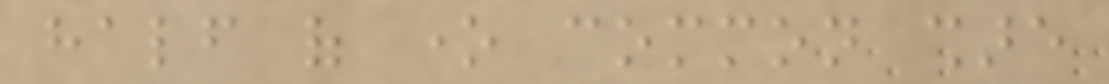half of one common share
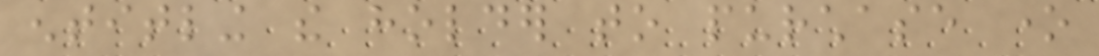entitling the holder to purchase one
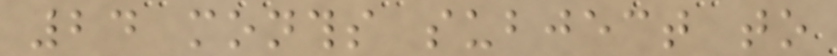24 months subject to
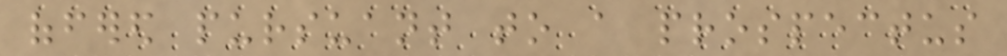offered pursuant to a prospectus
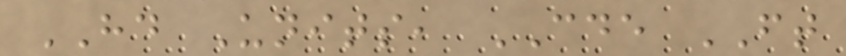HD Units, CDE FT
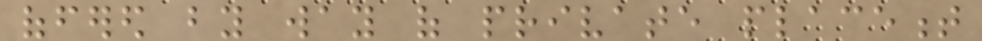offered by way of private placement
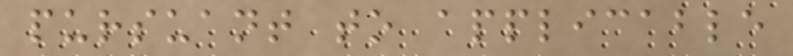pursuant to applicable
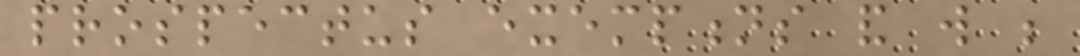prospectus exemptions and will be
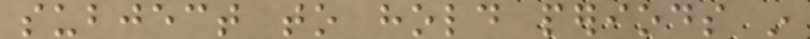subject to hold periods in
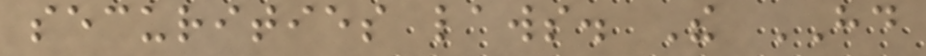securities laws. The HD
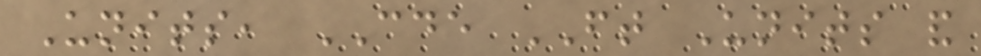Units, CDE FT Units and
